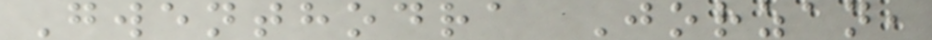Gwenthodra Jorzan,
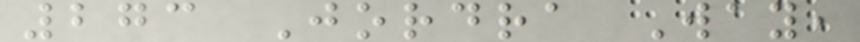273 Jordra Way,
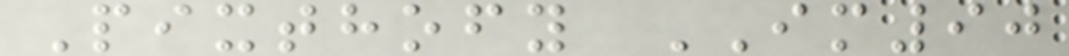Pixthofy IM90
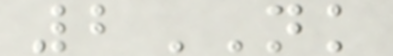2NK
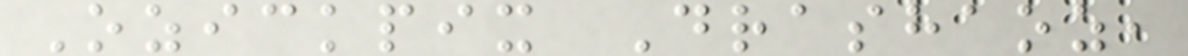Ozickpix Drashaoz,
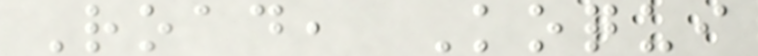Road, Koqui
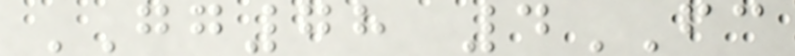GG78 4FC
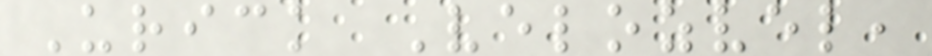Urick Velozvel,
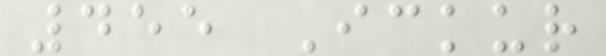455 Ickur
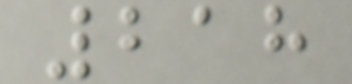218
